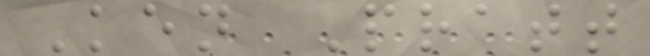Ken Pratt
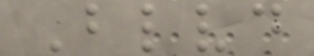Blvd
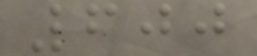600
